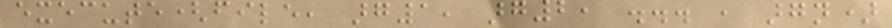execute(file, arg1, arg2, ... , argn)
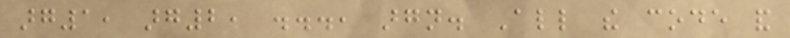arg1, arg2, ..., argn. All the code and
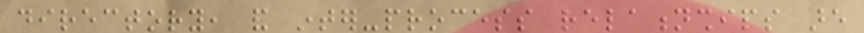directory, and inter-process relationships are
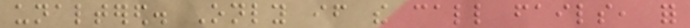unaltered. Only if the call fails, for
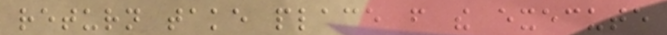return take place from the execute
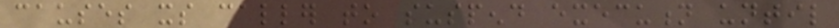causes its caller to suspend execution until
